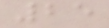25
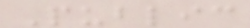Public
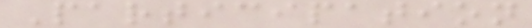Participation
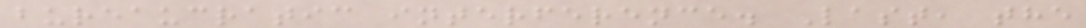bureaucratic interference. Last, the
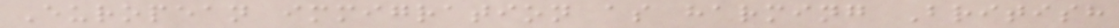European immigration as harming British
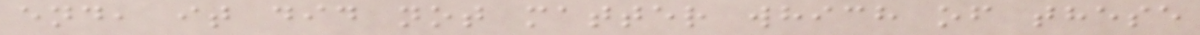end, it did not matter which of these
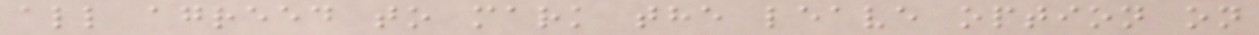all agreed to mark the leave option on
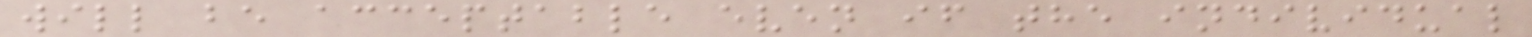will be acceptable even if the individual
